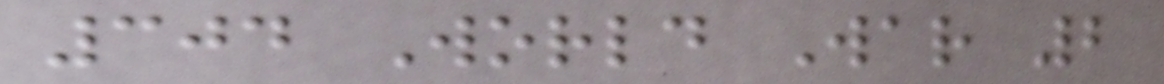304 World War 2
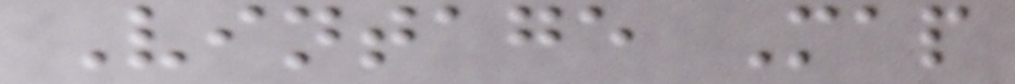Vintage Map
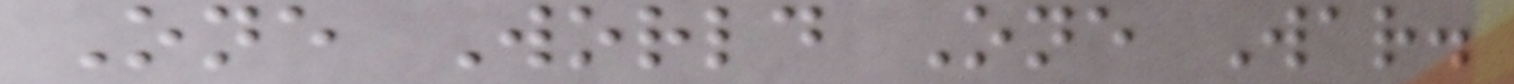One World One War.
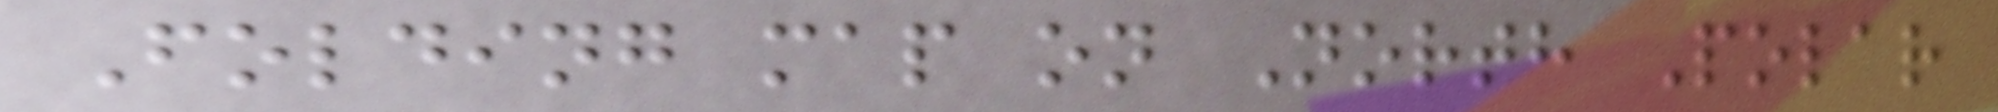Folding map on North Polar
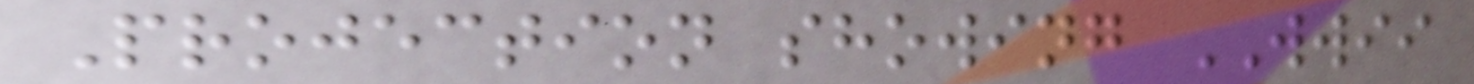Projection showing WWII
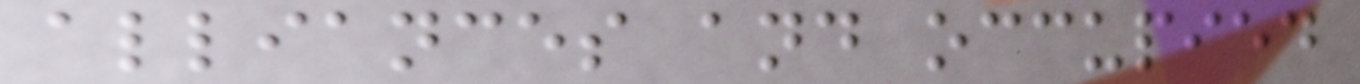alliances and occupied
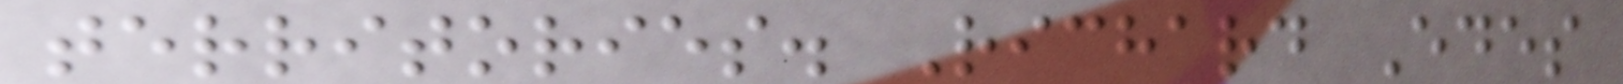territories. Richard Edes
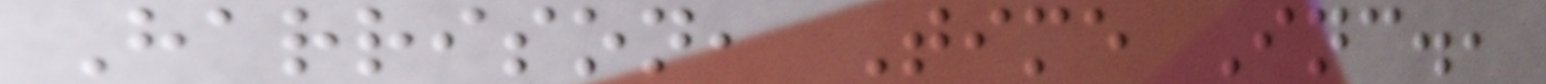Harrison, Time Inc.,
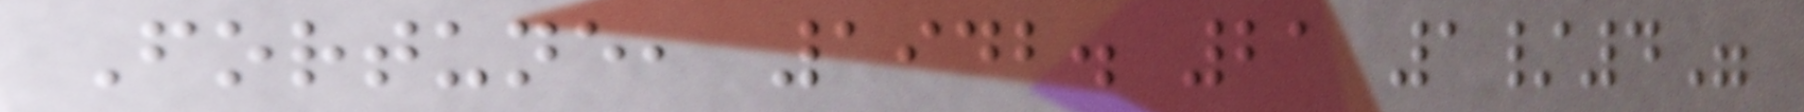Fortune, 1942. 21 1/4"
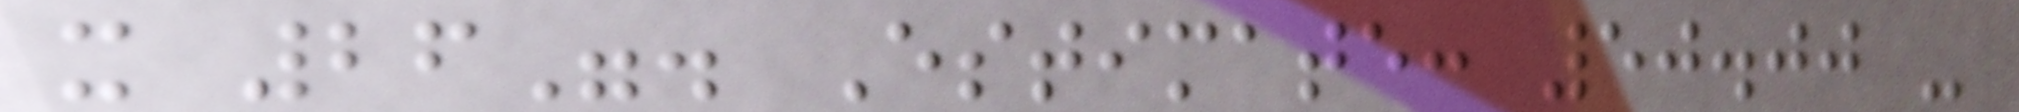x 26". Estimate: 50.00 -
